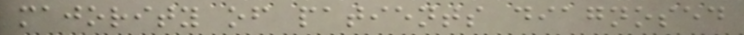majority of patients diagnosed
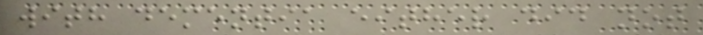with dementia either did not
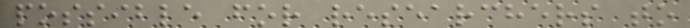possible for researchers to
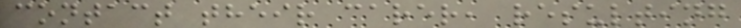contact their carer, resulting
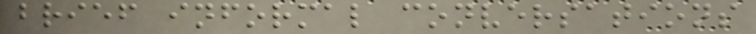brief informal conversations
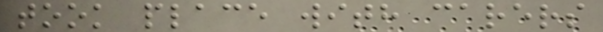took place with carers
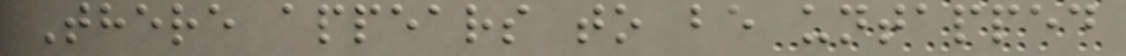There appears to be untapped
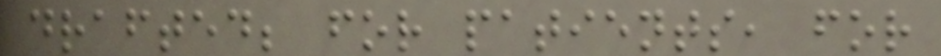drafted; for patients, for
